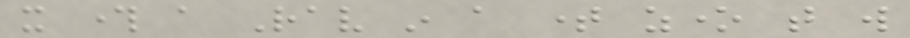it through a Rav in a time zone that will
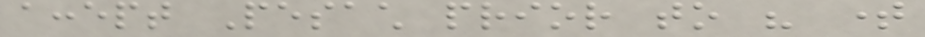accept Pesach prior to his time
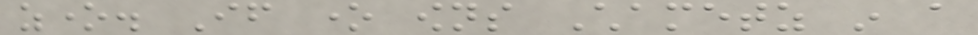zone. If one owns Chametz in a
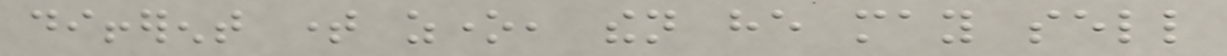different time zone, then he may sell
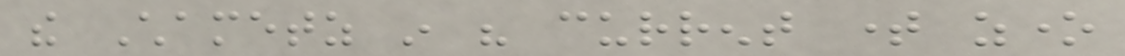the Chametz in his current time zone
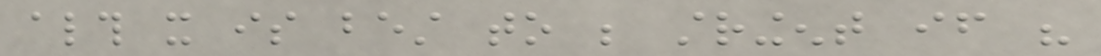although it is best to be stringent if his
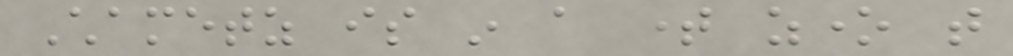Chametz is in a time zone that
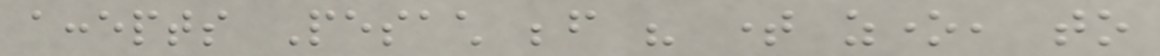accepts Pesach before his time zone, to
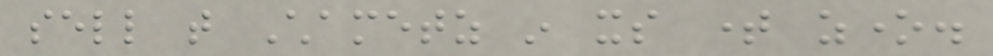sell that Chametz in its time zone.
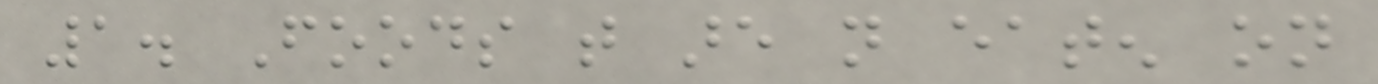1. Foods that are not eaten on
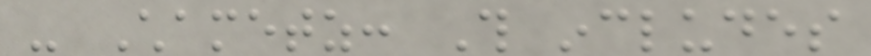- Chametz: This includes
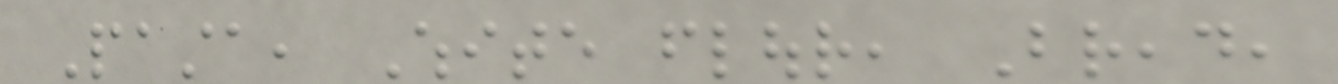Pasta, White flour, Bread,
